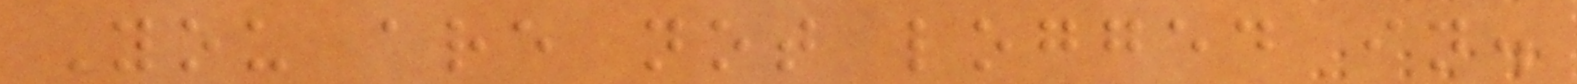You are not logged in.
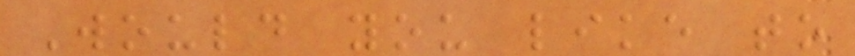Would you like to
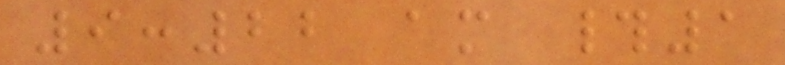9:22 am #1
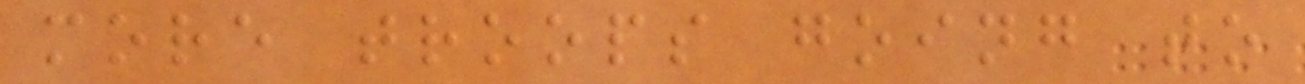more troops going to
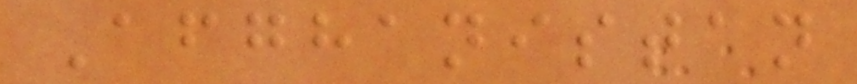Afghanistan
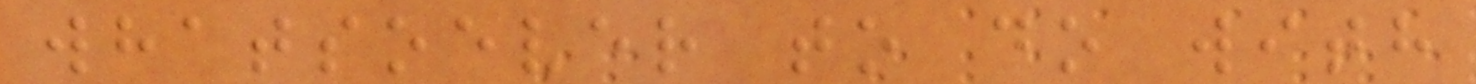whatsoever to do with
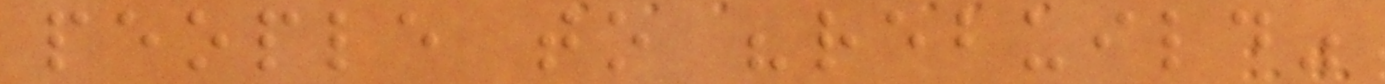people to "rebuild"
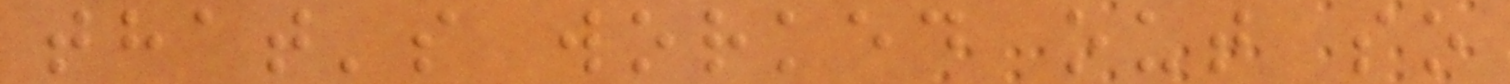that's worked out so
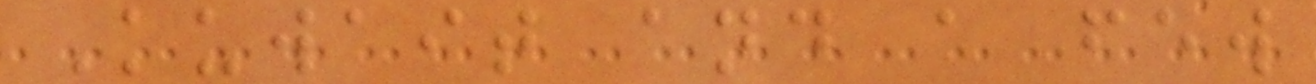Kuwait and a few
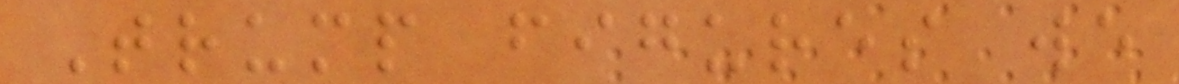Trump figures we
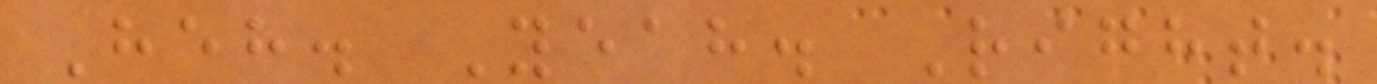Heh. Yeah. Right.
